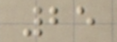25
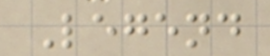Legend
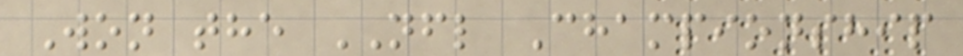Won the NFL Championship
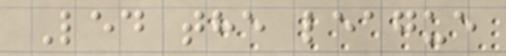Led the league
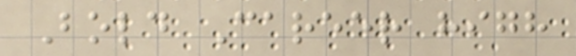Bold Career high
